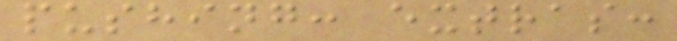pushing: extras:
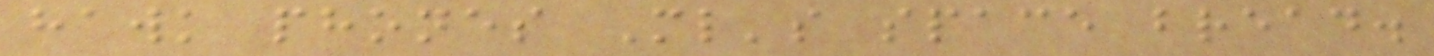hawk phones Ml's space bread.
